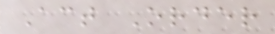Act Order
